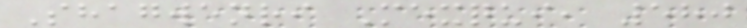Shagwenri Mexqui, 580
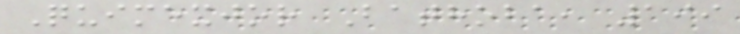Quimexjor Bathoba, 199
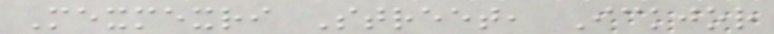Mexmexri Street, Ickjor
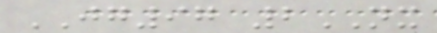JG97 2NX
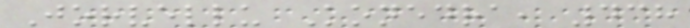Jorvellu Konedra, 438
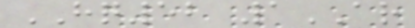HQ52 1AR
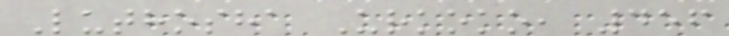Luthosha Urkoko, 456
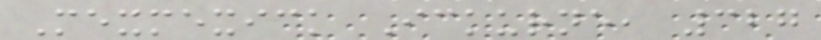Mexmexick Ickurne, 327
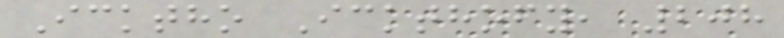Icktho Ickthofy, 208
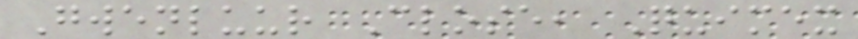Gwenluur Close, Quimex
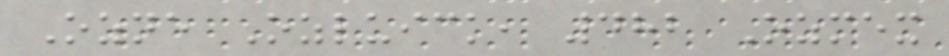Ozne Ozluick, 482 Ozmex
